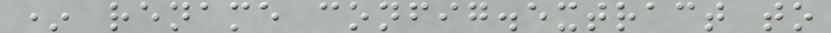* rename config.extract to
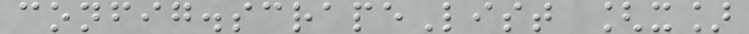config.scrapeList [x]
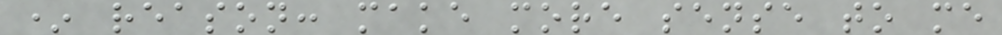* reason: make more sense to me
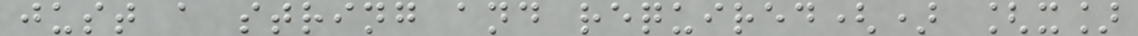just a string and required() [x]
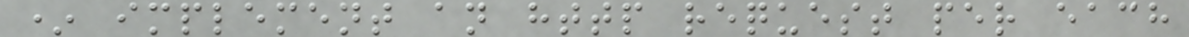* implement an http request per each
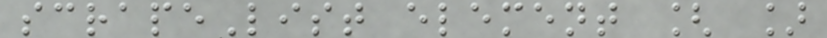scrapeList element [ ]
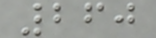260
